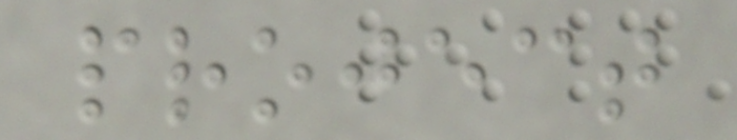project
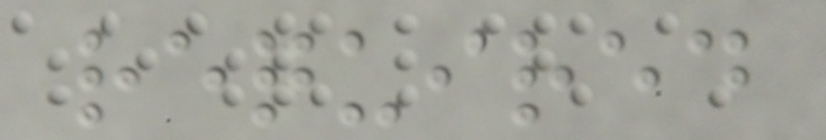required
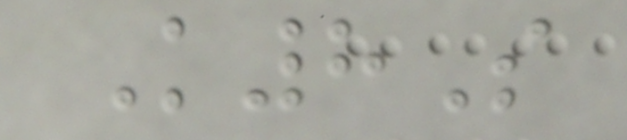K8S
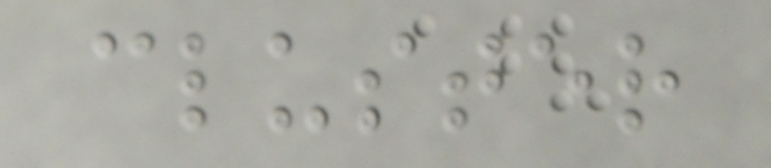cluster
